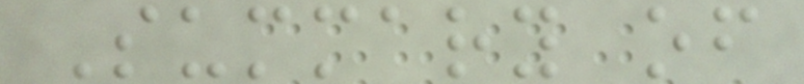Summary of
